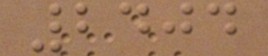2404
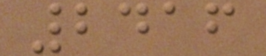2416
